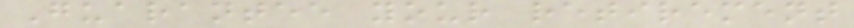Guarantee your retirement
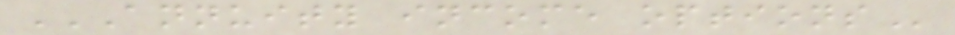ANNUITY INCOME OPTIONS
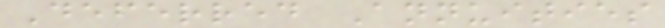Deferred Annuities
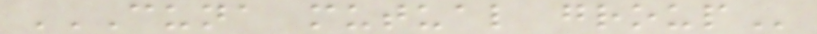CUNA MUTUAL GROUP
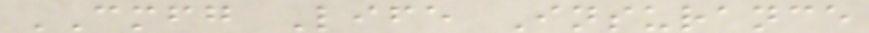CMFG Life Insurance
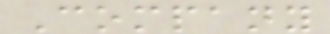Company
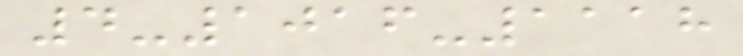4-1016-1118
